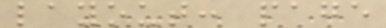layout: page
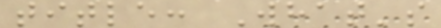title: What's
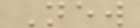New
